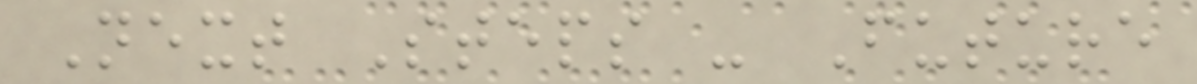Next Steps - Future
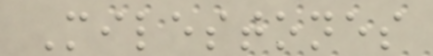Milestones
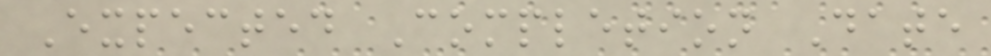Expected Completion Date
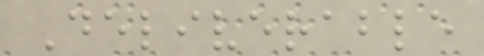Deliverable
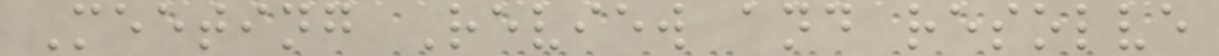Meeting Review and resolve
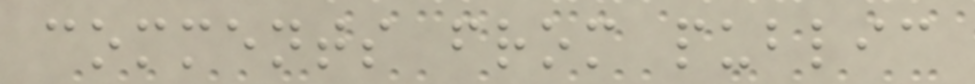comments from public
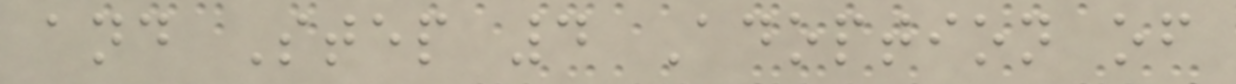and Step 4 Adoption of
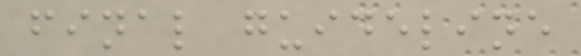final guideline
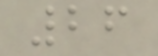26
